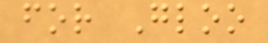for Gloo
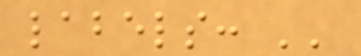labels: ''
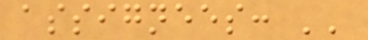assignees: ''
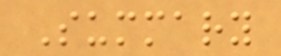Summary
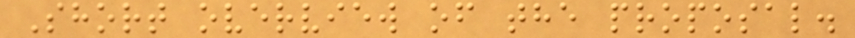Short overview of the proposal.
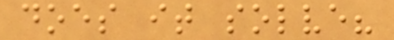does it solve?
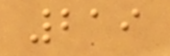219
